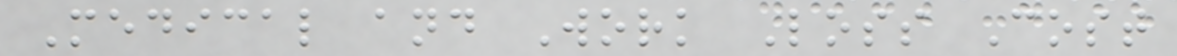Medical and Work Loss Cost
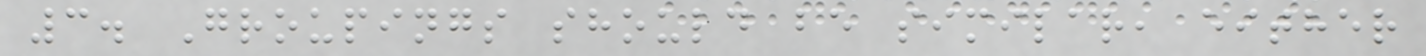3. Groupings should be similar, either
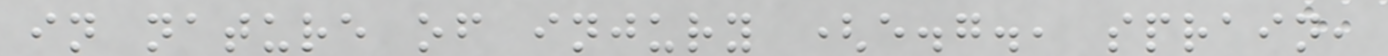in nature of injury (e.g., sprain,
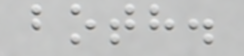both.
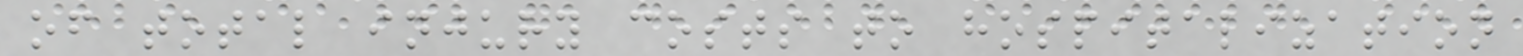of total injury costs to hospitalization
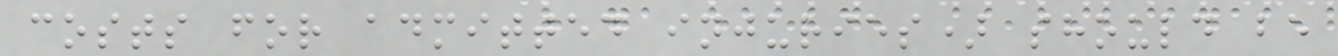costs for admitted injuries) should be
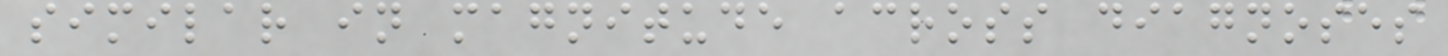similar in magnitude across diagnoses
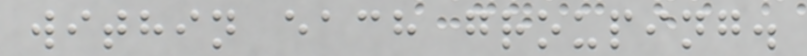within each grouping.
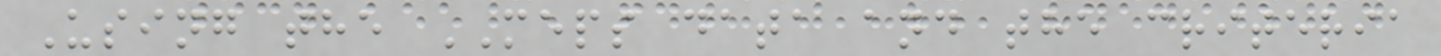Using the MEPS data and the criteria
